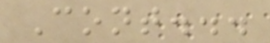Cont...
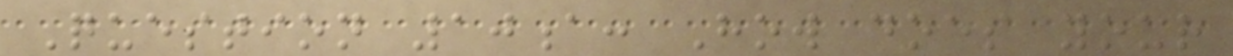Question 10a: How does your
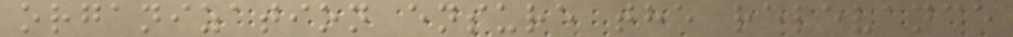organization ensure the relevance
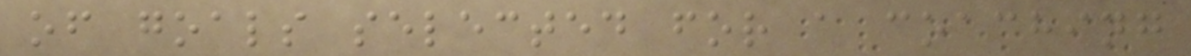of goals selected for a coaching
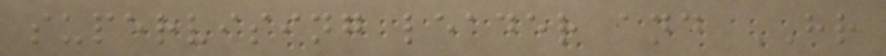supervising leader and HR
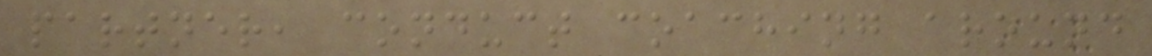partner, conduct coaching around
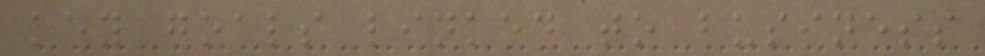key goals linked to business
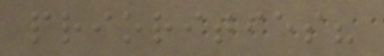priorities?
